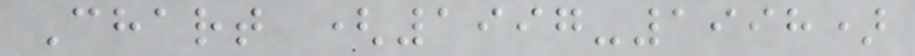Chart (1997-1998)
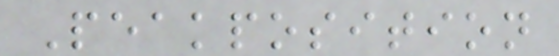Peakposition
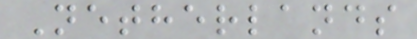Netherlands
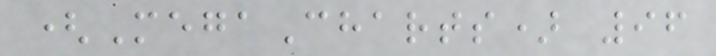(MegaCharts) 96
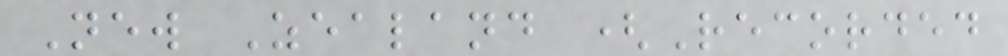New Zealand (Recorded
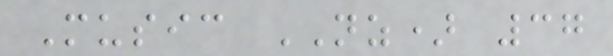Music NZ) 37
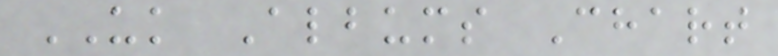UK Albums Chart
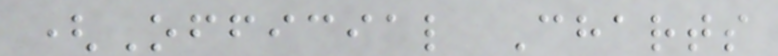(Official Charts
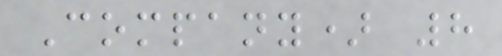Company) 8
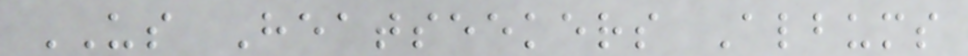US Heatseekers Albums
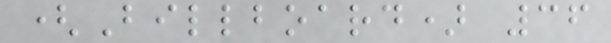(Billboard) 36
